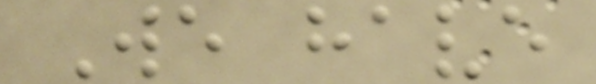We have
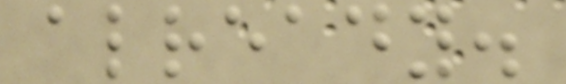already.
